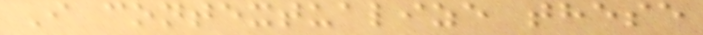I contextualize these
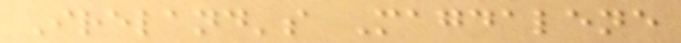Ireland's Magdalene
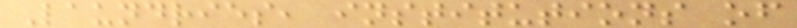Laundries, institutions of
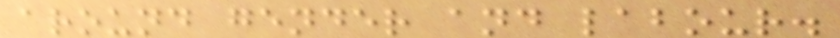around gender and labour.
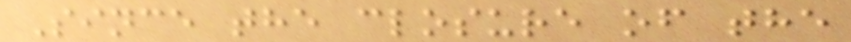Since the closure of the
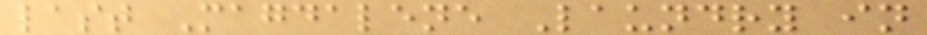last Magdalene Laundry in
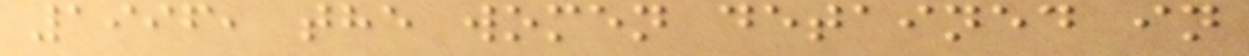1996, the women detained in
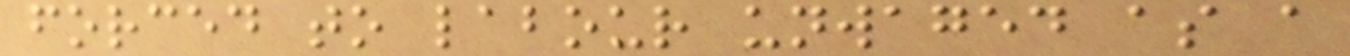forced to labour unwaged as a
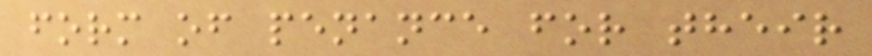form of penance for their
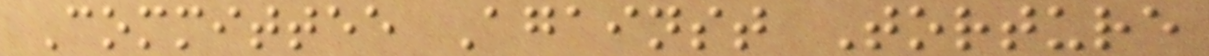Committee Against Torture
